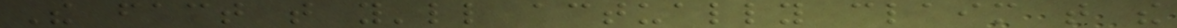The fact that you'll actually claim that the
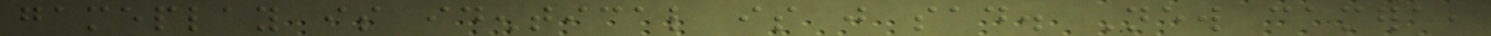gameplay is identical is just sad. New camera,
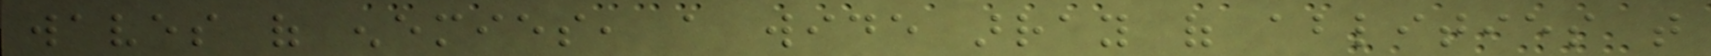waves of enemies, a wide array of ablities that
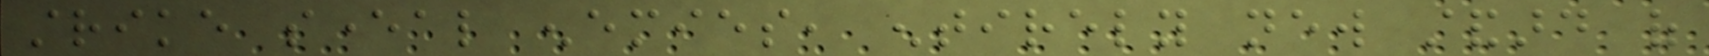strike several enemies, entirely new standard of
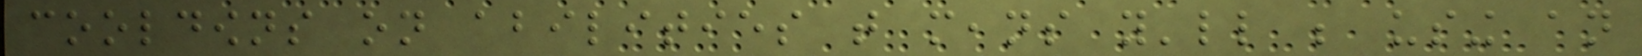cooldowns on abilities that means you'll be using an
